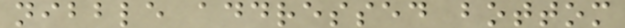nibble addressed bottom
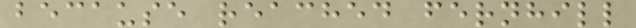because reached fernhill
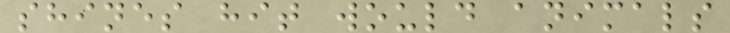shines hit would animals
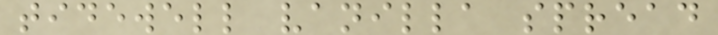tidewell vanilla spread
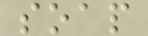soap
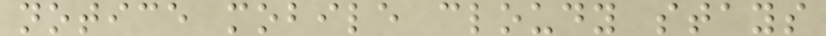notice mobile cloudy stays
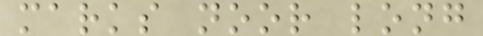marks noor long
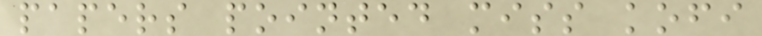papers pointed miss kofi
